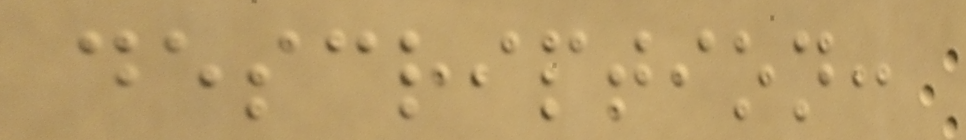description:
